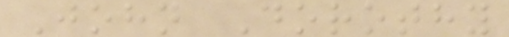John Dorothy
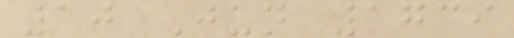10 Jun 1739
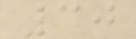30
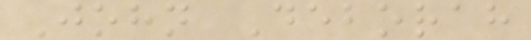John Deborah
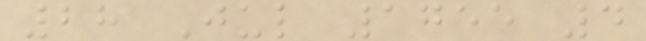28 Jul 1755 4
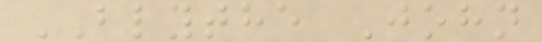BLYTHE John
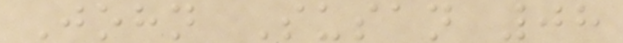John Susan 08
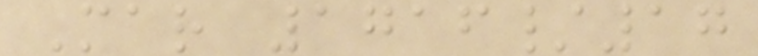Mar 1716/17
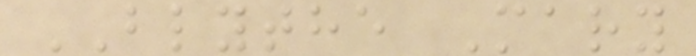BLYTHE Mary
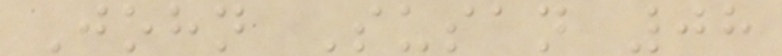John Susan 08
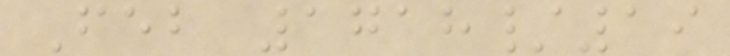Feb 1718/19
